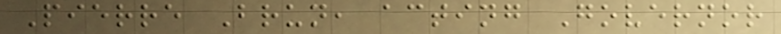Pierre Brun, acting Governor
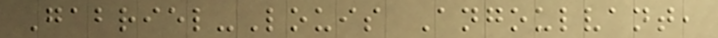Gabriel-Louis Angoulvant,
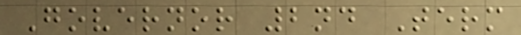Governor 2nd Term
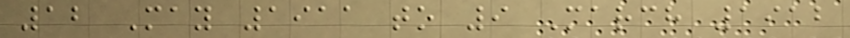12 May 1911 to 9 March 1912
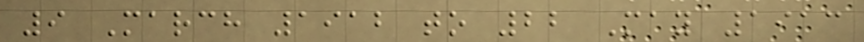9 March 1912 to 22 May 1913
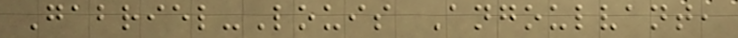Gabriel-Louis Angoulvant,
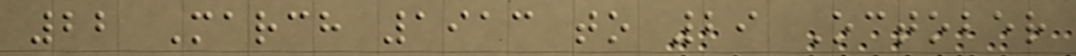22 March 1913 to 29 October
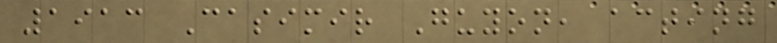1913 Casimir Guyon, acting
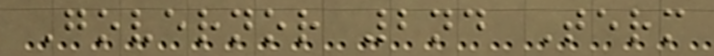Governor 2nd Term
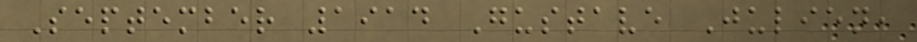September 1914 Gustave Julien,
